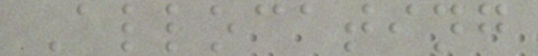Allocating
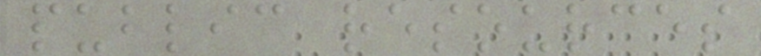public resources
